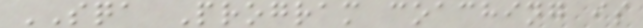SQA Program coaching is
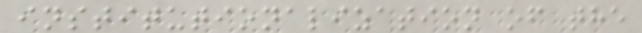institutionalization of the
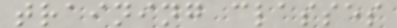training classes
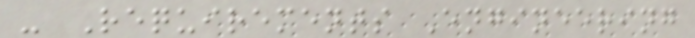- Requirements Engineering
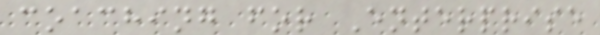coaching for Enterprise
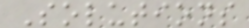Solutions
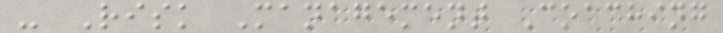- Risk Management Coaching
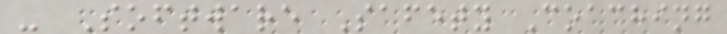- Software Safety Coaching
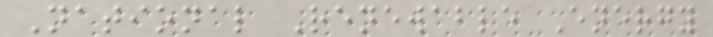National Renewable Energy
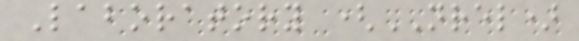Laboratory (NREL)
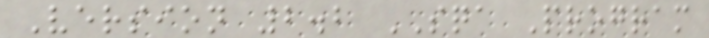Version 2.2 SQA Program
